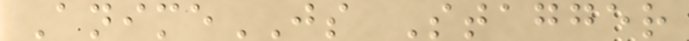AnimeJS Stagger
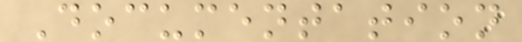Documentation
